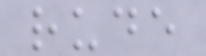rude
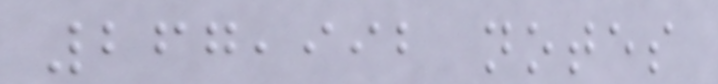267,992 notes
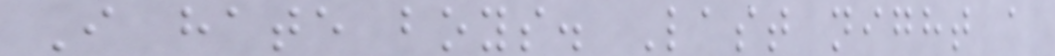I hate boys. Last night a
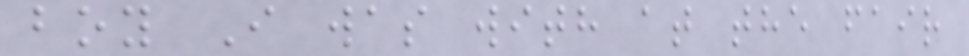boy I was with at the fair
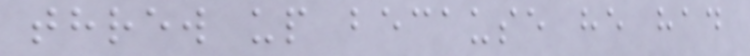threw up because he had
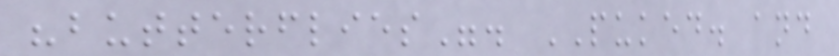"butterflies". PUKED. and
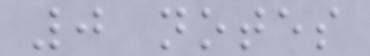0 notes
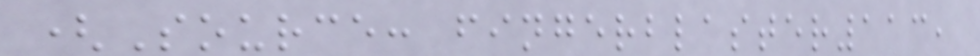(Source: fingerblaster113,
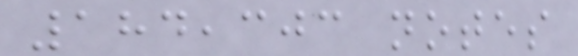184,303 notes
